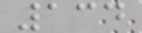134
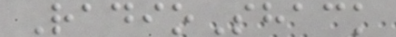RadioShack
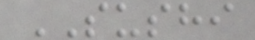SUSHI
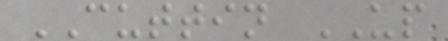CUTTIN UP
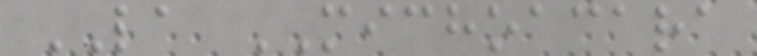LA MICHOACARA
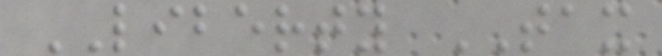LIBERTY TAX
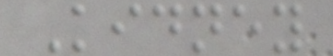Kidney
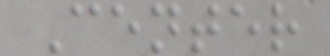Center
